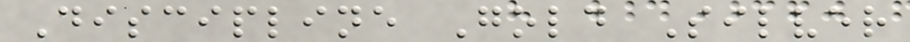Discipline Gold Silver
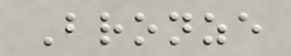Bronze
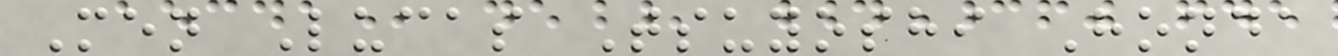Men Lucas Tsuyoshi Honda
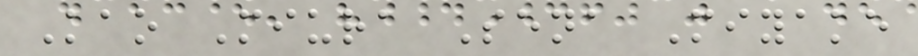Kao Miura Sena Miyake
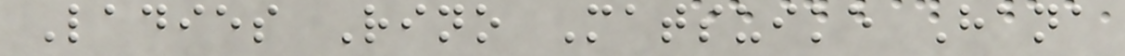Ladies Rino Matsuike Hana
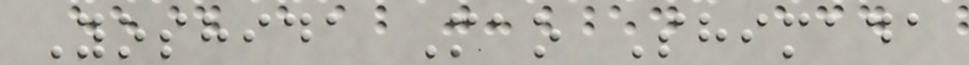Yoshida Mao Shimada
